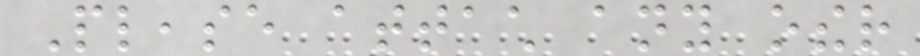Please attach any other
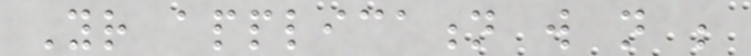Your application will not be
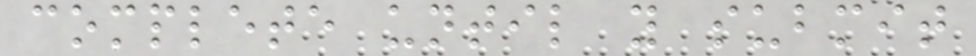complete until you submit
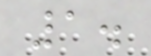1.
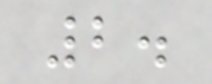2.
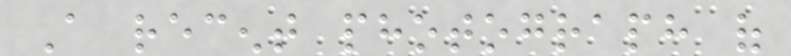A recent photograph of
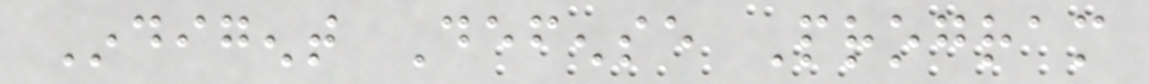Indigent Defense Program
